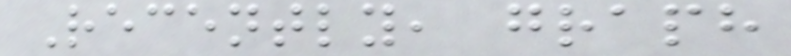Recently, graph
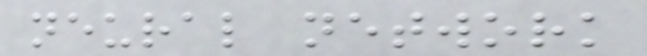neural network
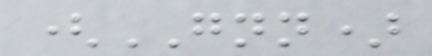(GNN)
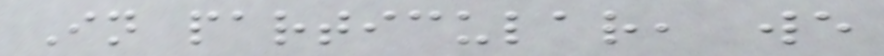In particular, we
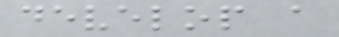develop a
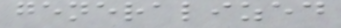generalized
